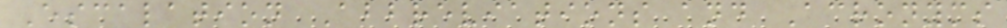Escalation Abbreviations and Acronyms
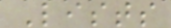Lists
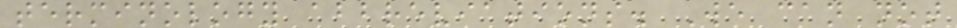terminology abbreviations. We can not
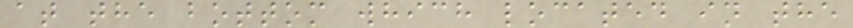at the bottom which located in the
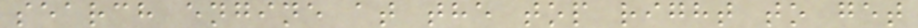search engine at the top right to get
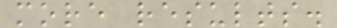more results.
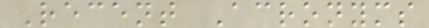Recent Acronyms
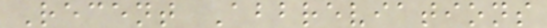Recent Abbreviations
